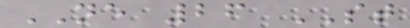NE 26 ST
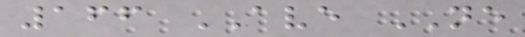166 AVE NE
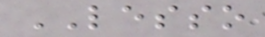LESSO
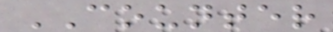COUNTER
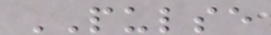PULSE
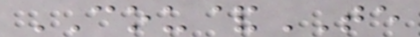COU&TE
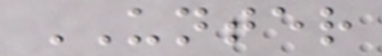UNTER
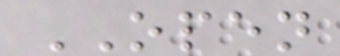OPEN
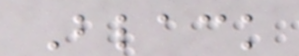Black
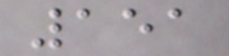151
